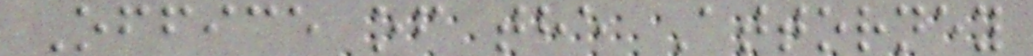Office of the Attorney
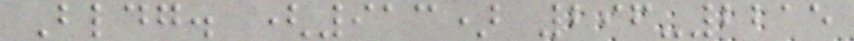Bldg. (913) 296-2215
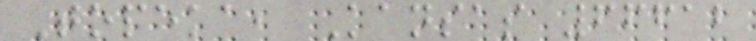Topeka, Kansas 66612
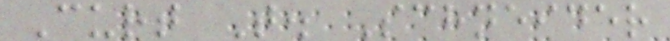Curt T. Schneider
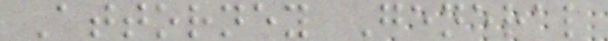Attorney General
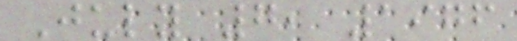July 7, 1976
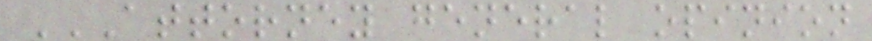ATTORNEY GENERAL OPINION
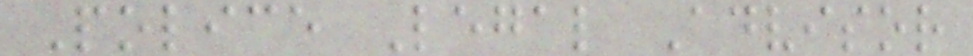Police Legal Advisor
